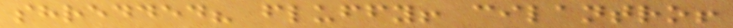shredded? fluffy! cilantro!
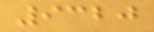9320
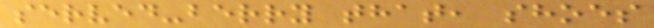served-berry that, shoes
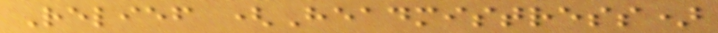Relief (Headmistress)
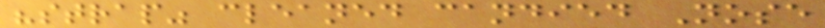"strap" cleaned candied Nose
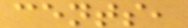cents,
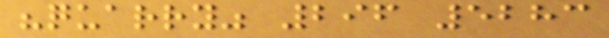"quarry" 296 5283
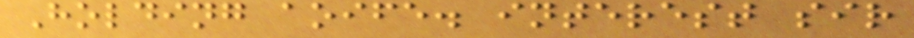Holding aoife. interest sir
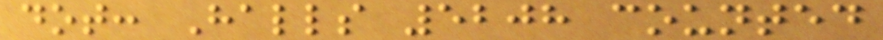dot: Halls 5208 counted
